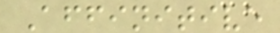Affinitive
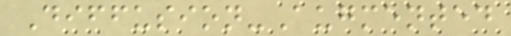Diffusion-Augmented
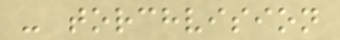- torchvision
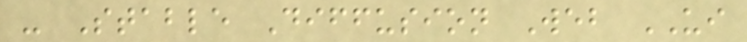- Stable Diffusion Web UI
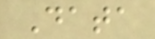Data
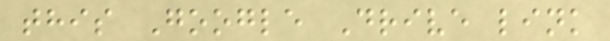this Google Drive link
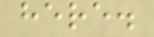here.
